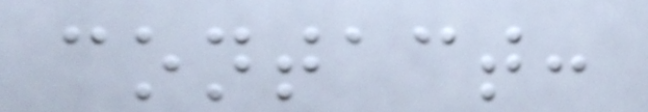contact:
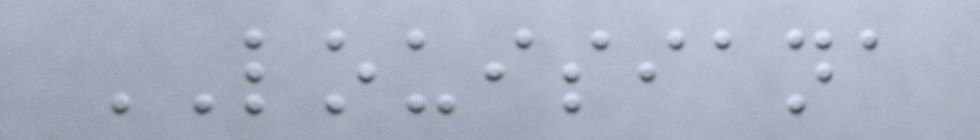LOUISIANA
